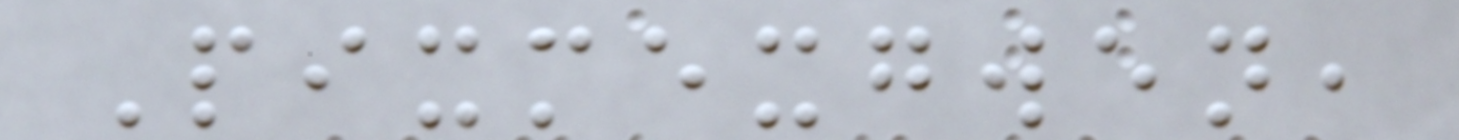Pixmexgwen,
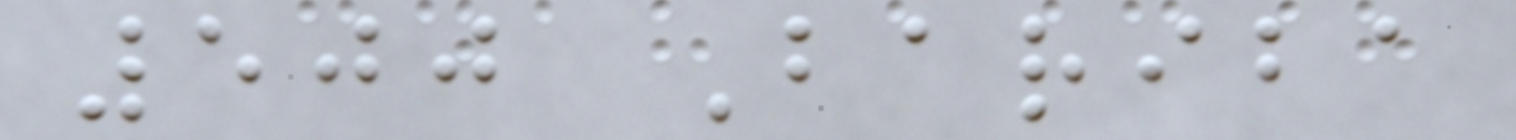500 Bariba
